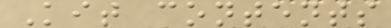Kit contents
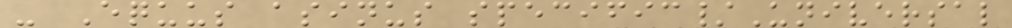- Equus asinus specific/Universal
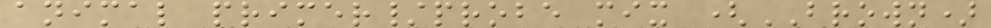animal primer/probe mix (BROWN)
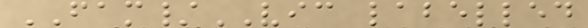FAM/VIC labelled
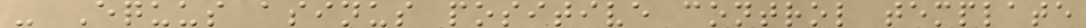- Equus asinus positive control template
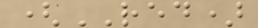(RED)
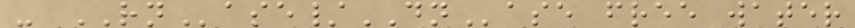- RNase/DNase free water
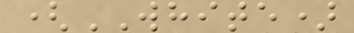(WHITE)
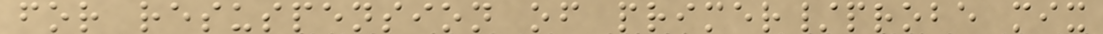for resuspension of primer/probe mix
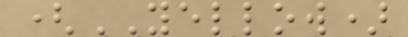(YELLOW)
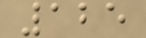125
